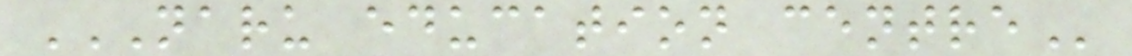NARU EDUCATION CENTRE
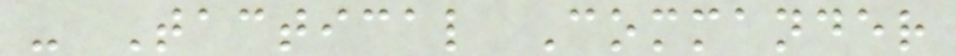- Tactical Commander
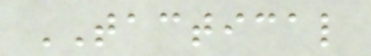TACTICAL
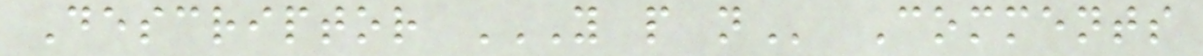Descriptor Y P N Comments
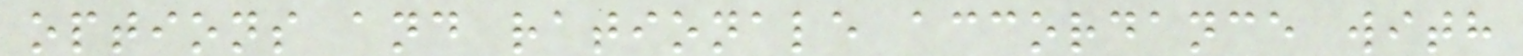options and rationale accordance with
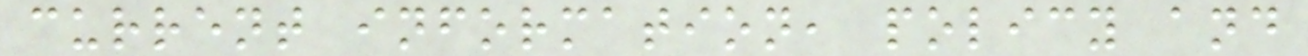current information, policy and
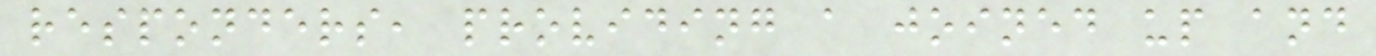responders, providing a joined up and
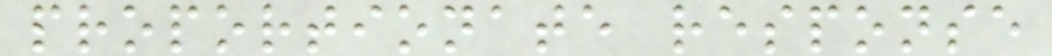proportionate response
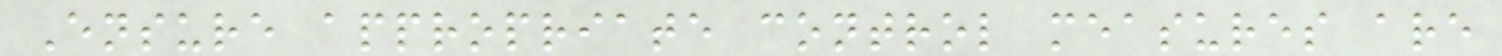Ensure appropriate control measures are
